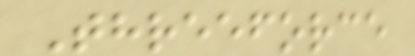Threeforce
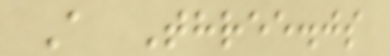A Three.js
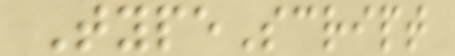TypeScript
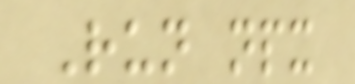Run npx
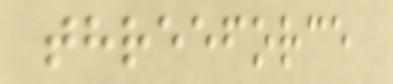threeforce
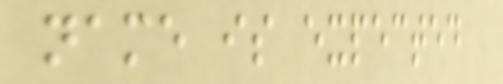name is expected
